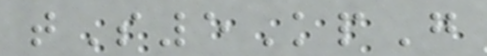tS5KpG
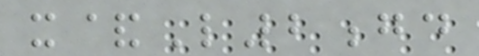x&L2gd
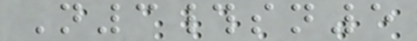N3#sn5
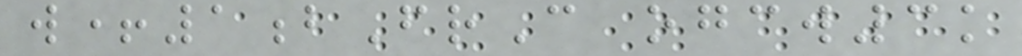w+1bFrC ogcw3k
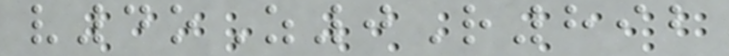v4oZ0R892
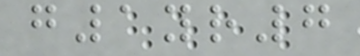g1yr7
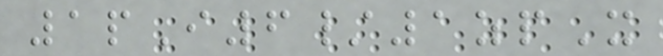1pI6/1zpX
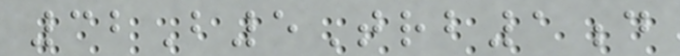32B5Trb1d
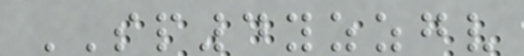SP4yzzgv
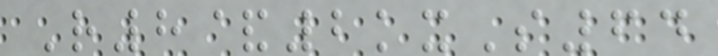R8&2kxS64
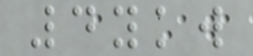4ykw
